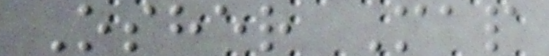Osher Map
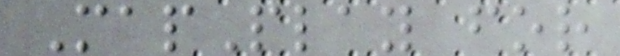MapPlay for
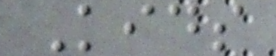Kids
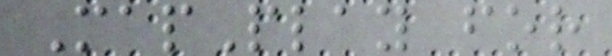MapPlay for
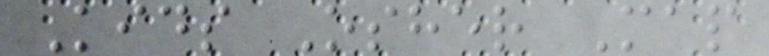Kids Osher Map
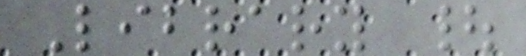Library |
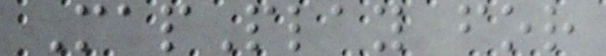MapPlay for
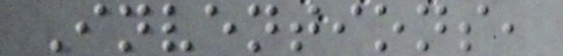Inventions,
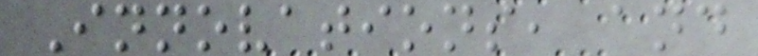Innovations, and
